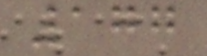177
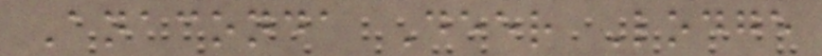Anaconda Deer Lodge
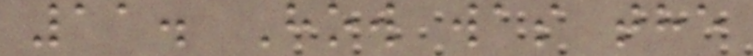11. How was the
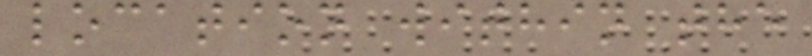location within the
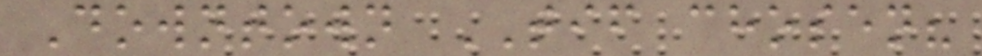Downtown TIF chosen?
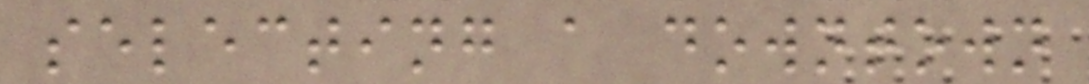selecting a downtown
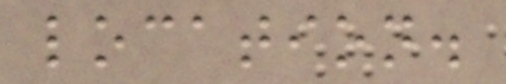location.
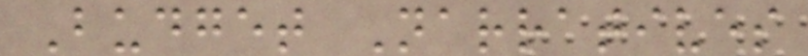Budget Narratives
